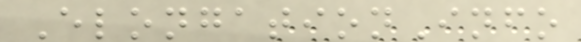ElongationInfo
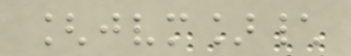[jvm]\
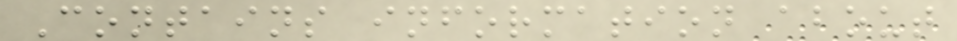Contains information about
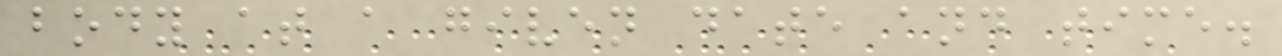body at a given date and time.
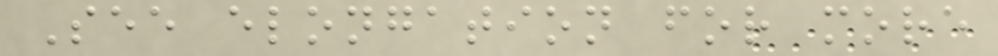See elongation for more
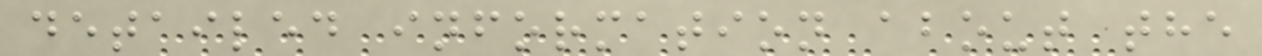detailed information about the
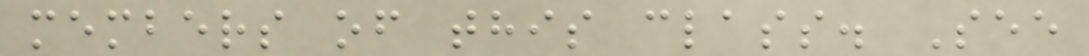members of this class. See
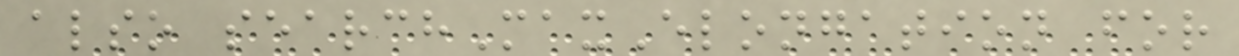also searchMaxElongation for
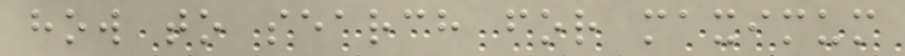how to search for maximum
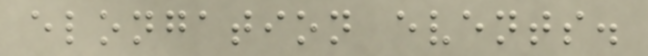elongation events.
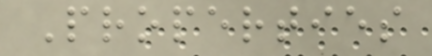Properties
